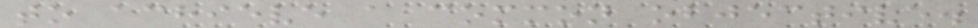to achieve a common objective.
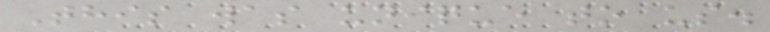This was unique to us.
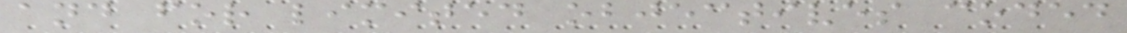and for limited objectives coded
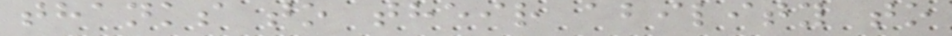thanks to their ability to
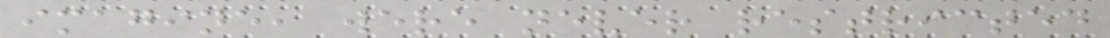imagine, were never restricted
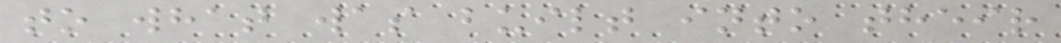to what was built into their
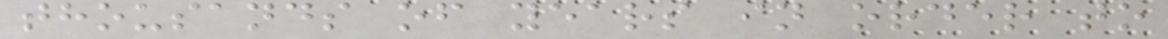thousands of years in order to
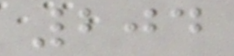204
